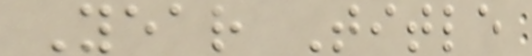Year Title
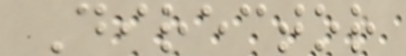Director
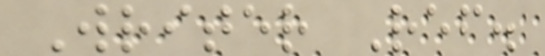Writer Ref.
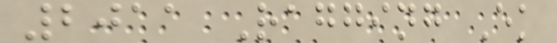2011 Ragging Ek
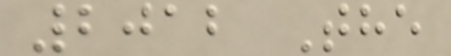2012 The
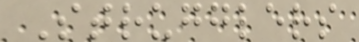Strugglers
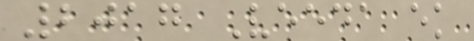2017 Veeda ek
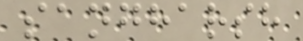sangharsh
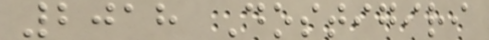2018 Dostigiri
